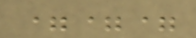===
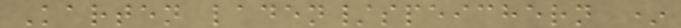Karten laden/speichern *
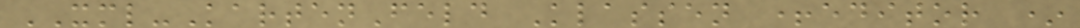XML-KartenFeld Klassen +editor *
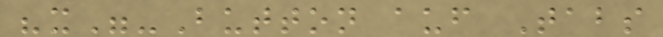"x"-Button auf Tabs
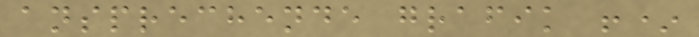ansprechende grafik !*
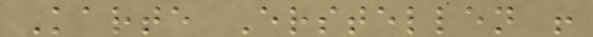Karte Erstellen !
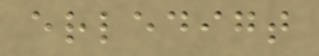erledigt
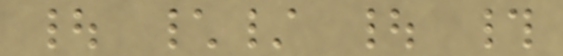| \/ | #
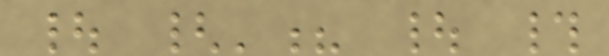| {'? | #
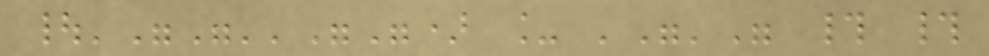|'""''"") _ '"'" # #
